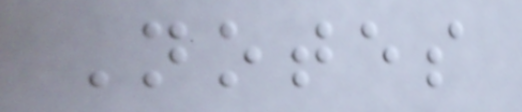Notes
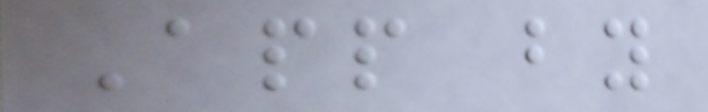App by
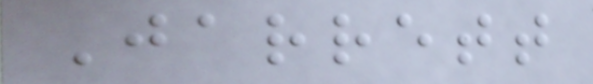Jarrett
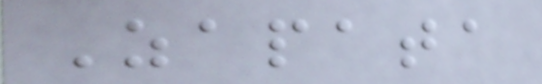Zapata
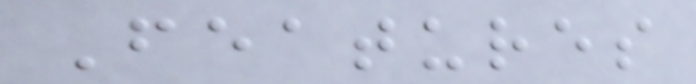Features
